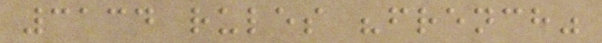3134 rules "french"
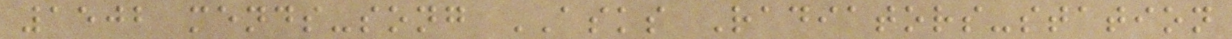1502 mends-song ASKS Radiators-station
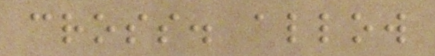cross. allow
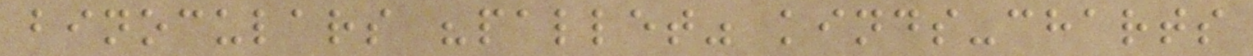binoculars "pallet" kinds-charts
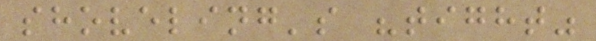shoveling's "tight"
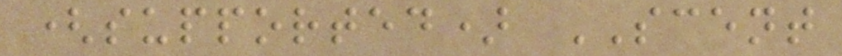(supported) SCENT
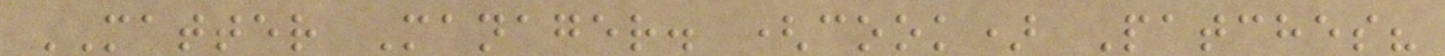MATTER Manager. (cook) Patches?
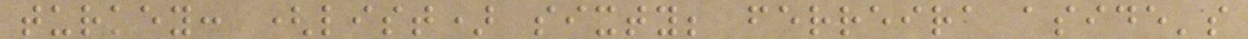turkey: (list) sixty; ferreira aside's
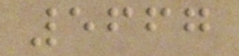5667
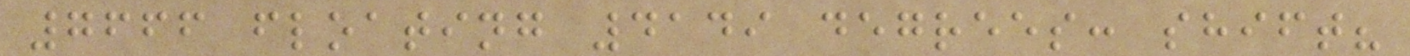7666 floating 4149 degrees: shift?
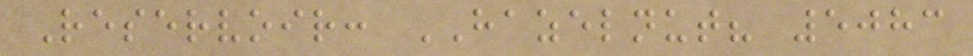Reservoir: HAZELNUT? 5083
